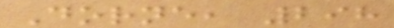Dorne, 298
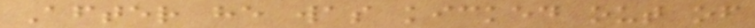After he was kicked out of
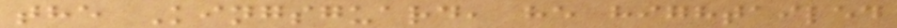the Kingsguard, he hightailed
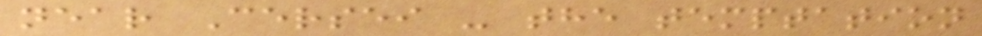near Cersei - the temptation
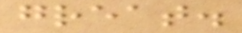great.
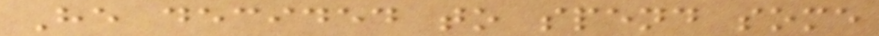He decided to spend some
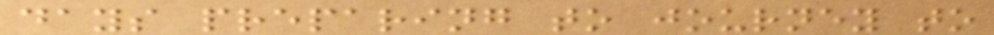days preparing to journey to
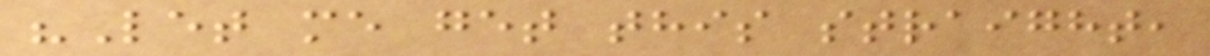"Let me get this straight,
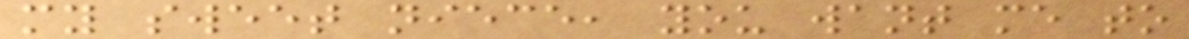my sweet niece, you want me to
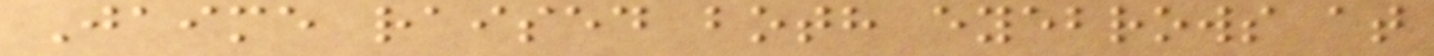Jaime raised both eyebrows at
